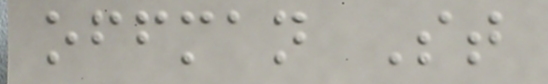offman St
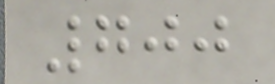700
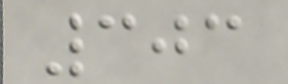303
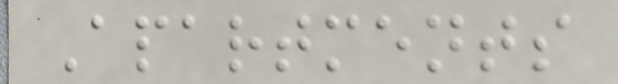Apartments
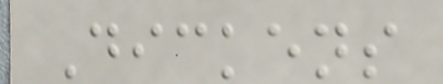Dickens
